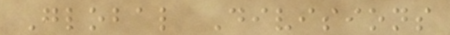Global Divisions
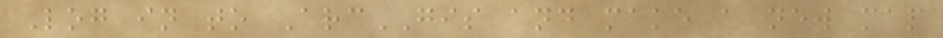Log in to ArcGIS and make a new map
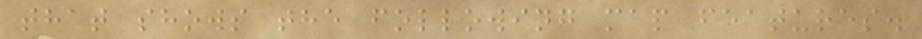that shows the following map features.
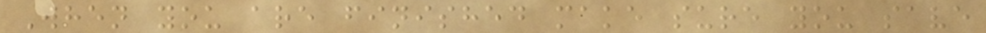When you are finished make sure you save
